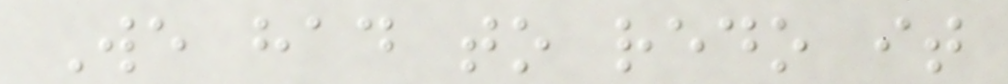We had to redo it
